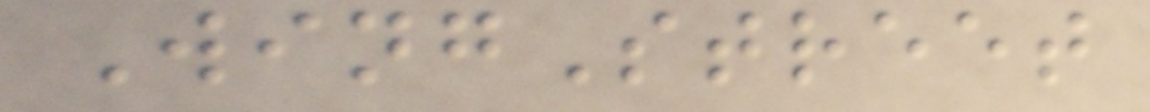WingStreet
